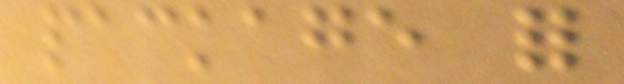package for
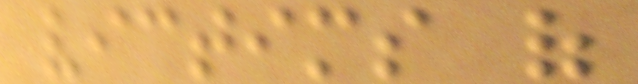victims of
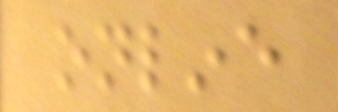online
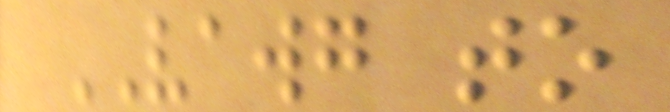VAWG to
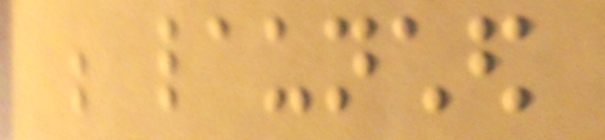be launched
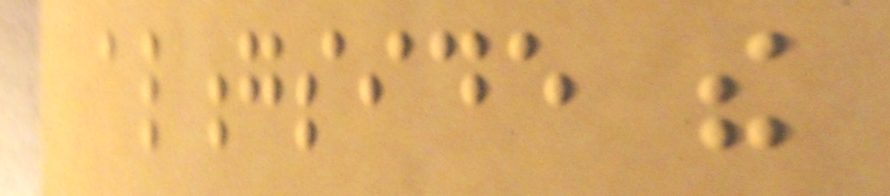alongside the
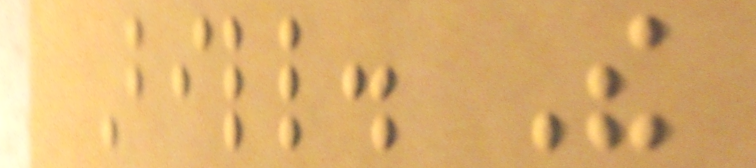Bill. The
